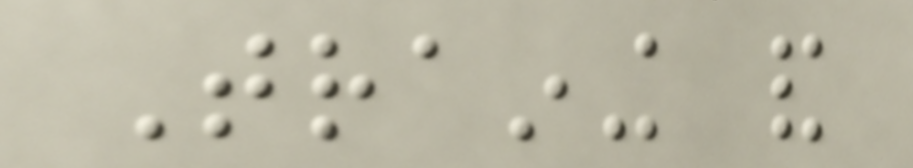Training and
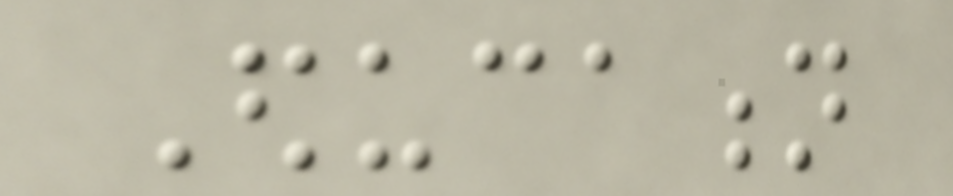Education
